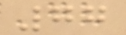77
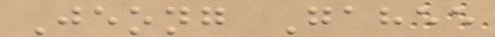Jeong Gahee
